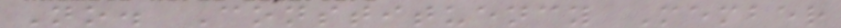No. Constituency Member
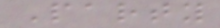Party
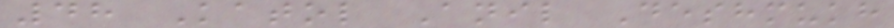48 Katol Anil Deshmukh
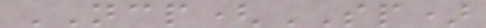NCP(SP)
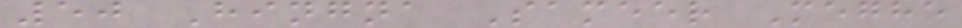50 Hingna Sameer Meghe
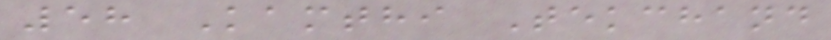58 Kamthi Tekchand
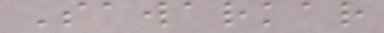Sawarkar
